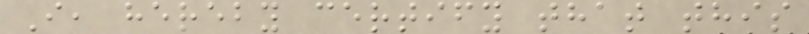I, hereby certify that this
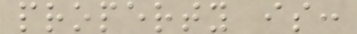property is:
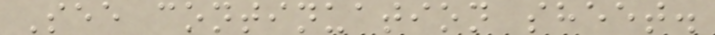See continuation sheet.
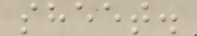sheet.
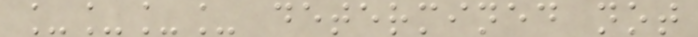____ determined not
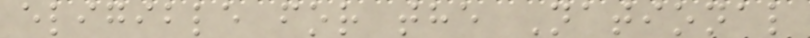eligible for the National
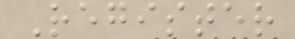Register
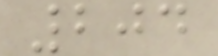204
